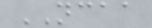NCAA
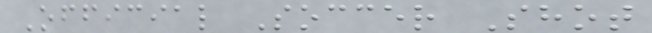Official Soccer Shot
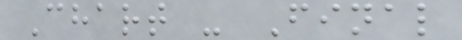Chart - Final
